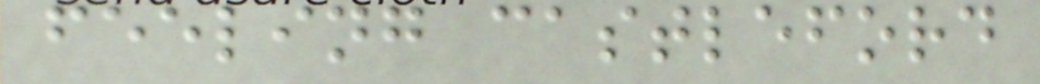feeling castleford
